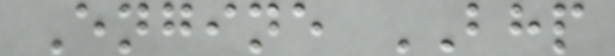Engine BHP
